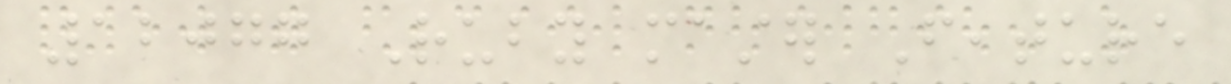12077 Ruby master Feature
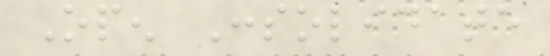Open Consolidate
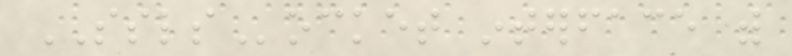SSLSocket interface with
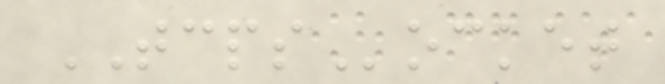TCPSocket
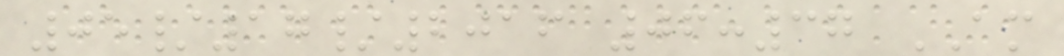05/17/2016 06:37 AM
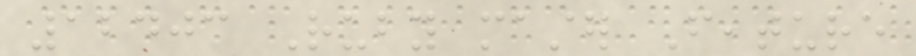12403 Ruby master Feature
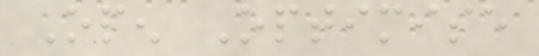Open Optimise
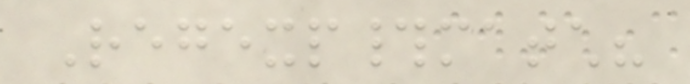Regexp#match?
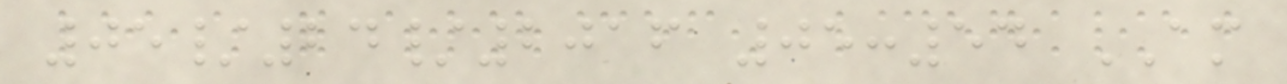05/24/2016 05:54 AM
